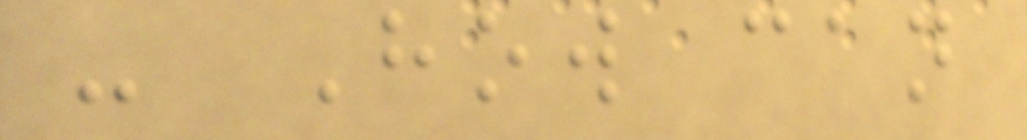- How can
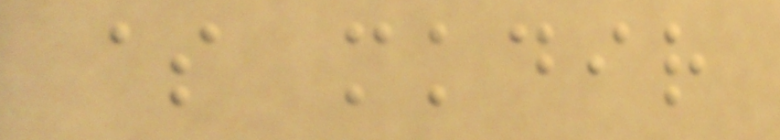$ mkdir
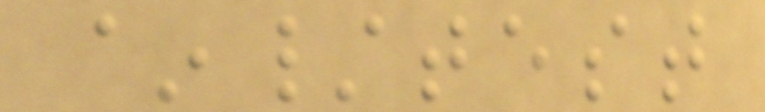~/test
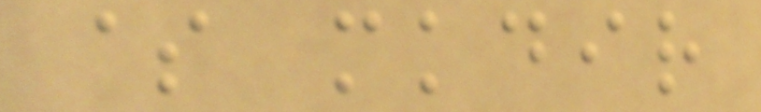$ mkdir
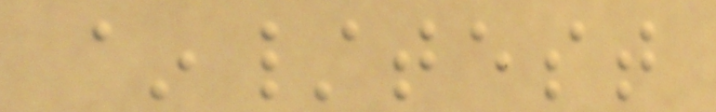~/test
